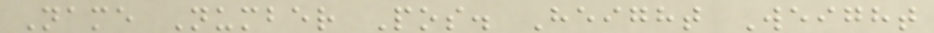Name Number Pos. Height Weight
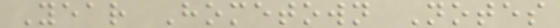Year Hometown Notes
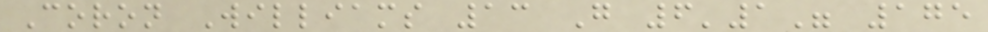Coron Williams 13 G 6'1" 175
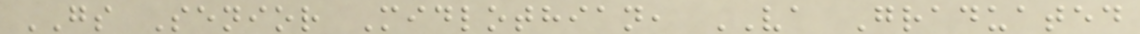GS Senior Midlothian, VA Graduated
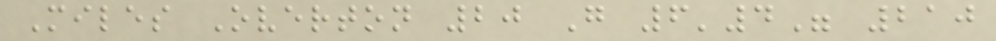Miles Overton 20 G 6'4" 210
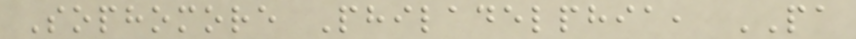Sophomore Philadelphia, PA
